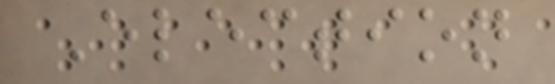Election
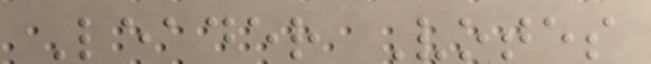Leader Votes
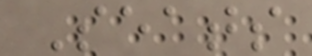Seats
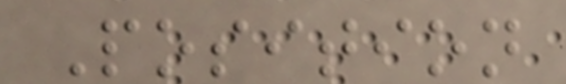Position
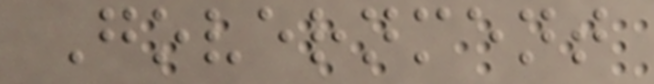Government
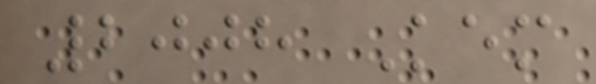2008 Kem
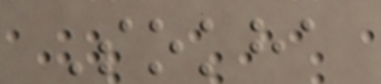Sokha
